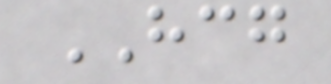HCG
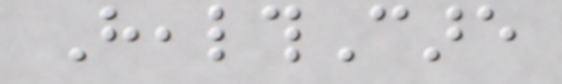HealthCare
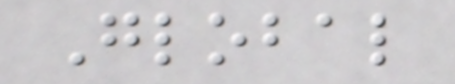Global
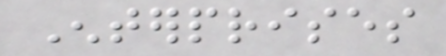Enterprises
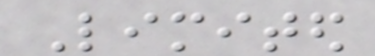Limited
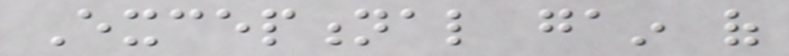Exceptional gain of
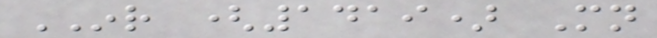INR (1419) Mn
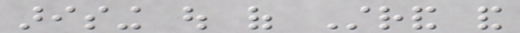arising out of Strand and
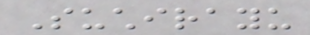Suchirayu
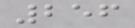256
